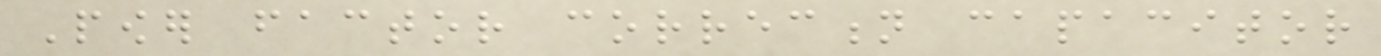Power factor correction capacitor
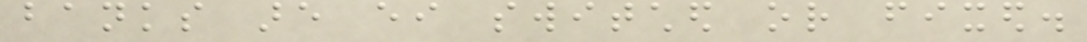banks are either switched or fixed.
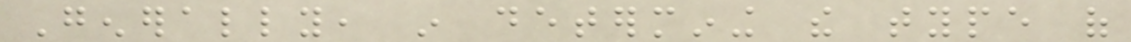Generally, in determining the type of
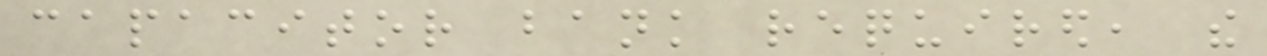capacitor bank required, the
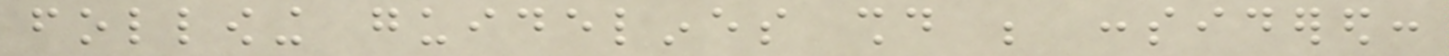following guidelines should be considered:
